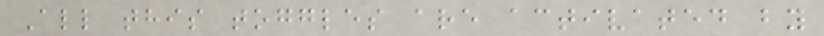All this toggles are activated by
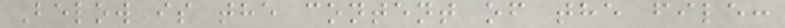Below is the content of the file:
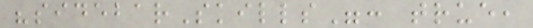"sidebarSkills": true,
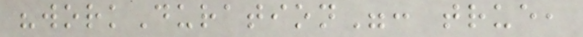"workDuration": true,
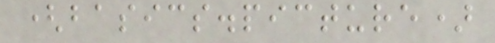(basics.picture)
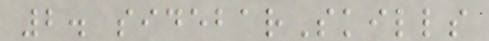2. sidebarSkills
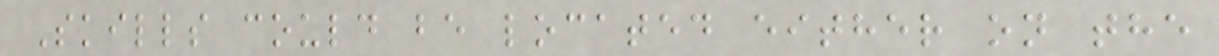Skills could be located either on the
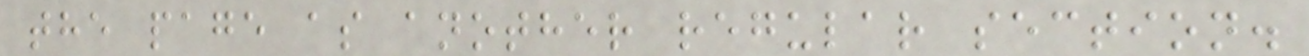the page as another regular section.
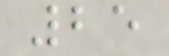25
